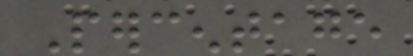Percentage
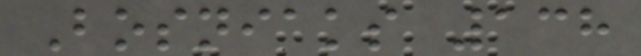Bosniaks 138
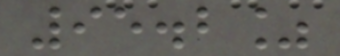95.2%
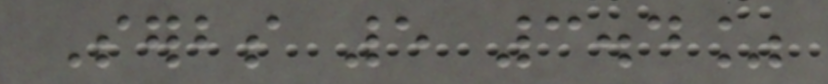Serbs 5 3.4%
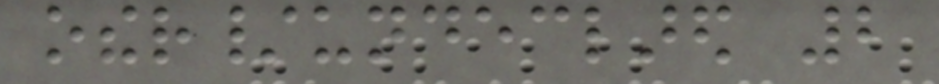other/undeclared 2
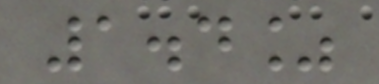1.4%
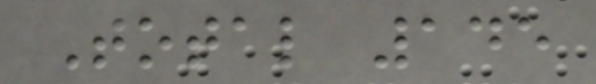Total 145
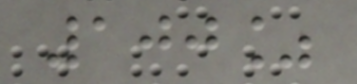100%
